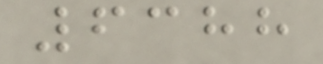6388
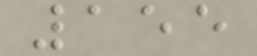155
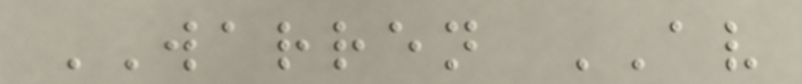WARREN AV
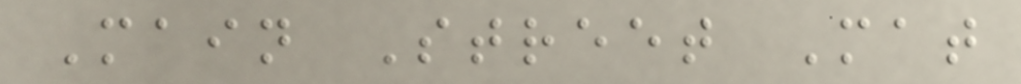Main Street Mat
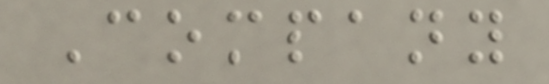Company
